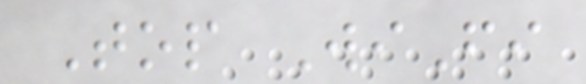Top WiFi
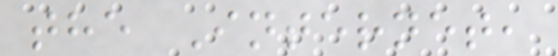the Internet,
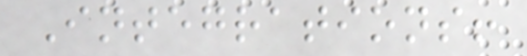Integrations!
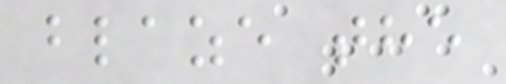blaze the
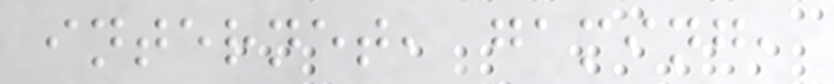internet, gaming,
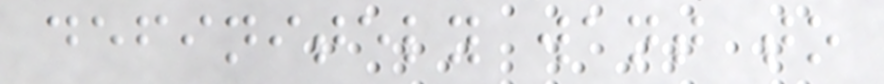definitely want to
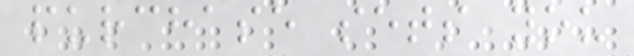purchase sets you
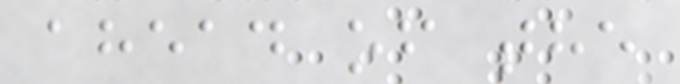ahead of the
